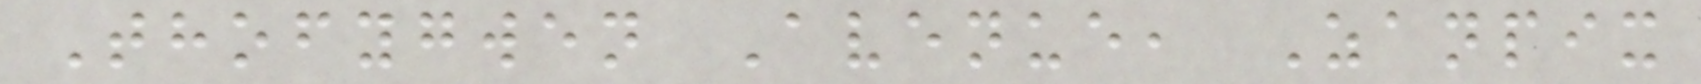Thofygwen Avenue, Zanpix
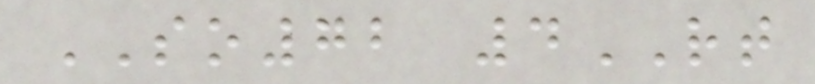SO72 4RT
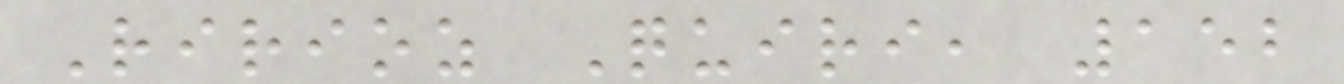Ririoz Quiri, 152
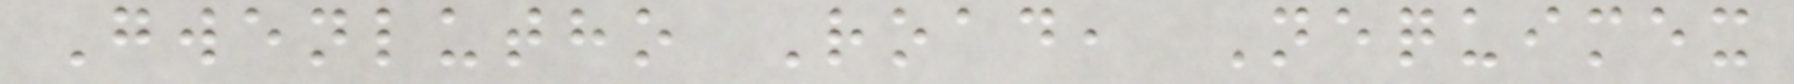Gwenlutho Road, Nequimex
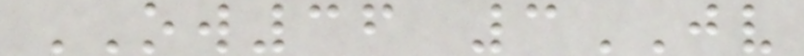OW36 3JV
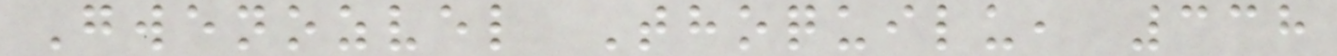Gwenozvel Thoquilu, 338
